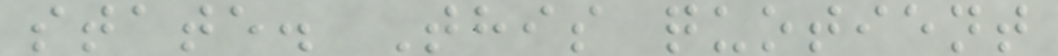state. This quotient
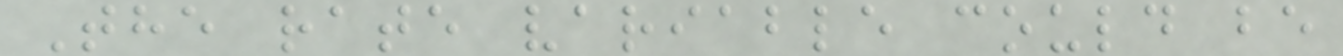The rate variable could be
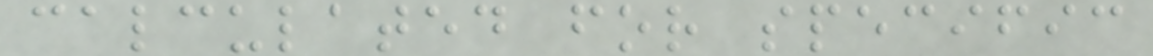calculated for specific
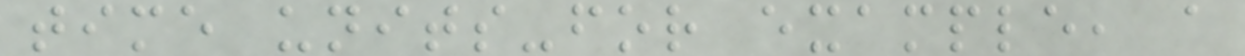time units-for example, a
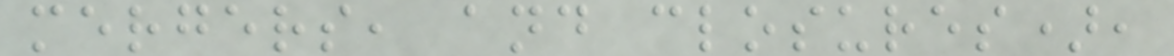mergers, and closures),
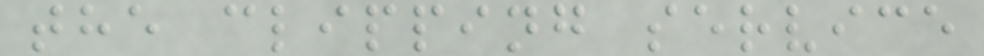the clipping service
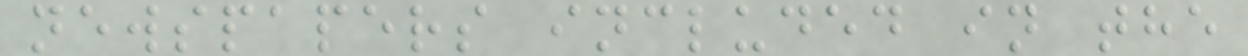newspapers included in the
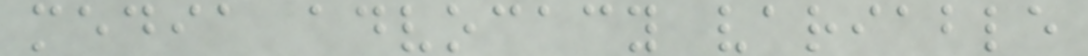media advocacy variable
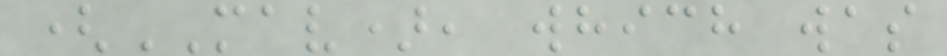(MAV), which was
